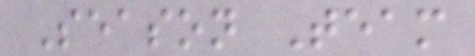Season Team
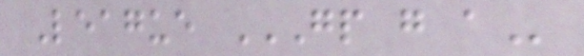League GP G A
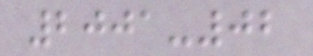2001-02
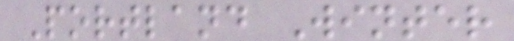Portland Winter
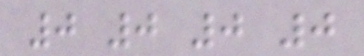0 0 0 0
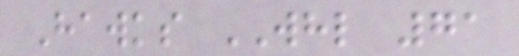Hawks WHL 71
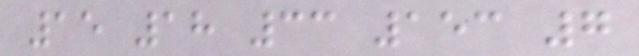15 18 33 153 7
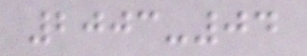2003-04
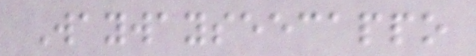Waywayseecappo
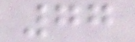77
